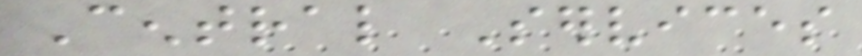Central Services
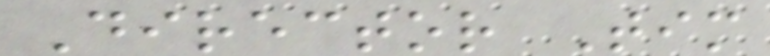Director Tim
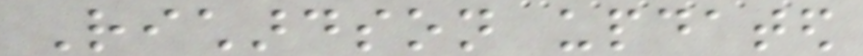Richardson updated
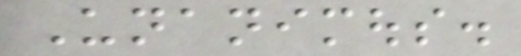Unanimous.
